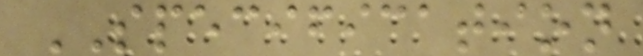SPECIFICATION
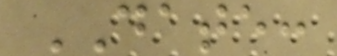DATE:
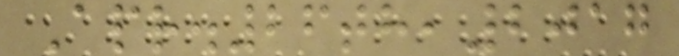Apr.26th,2017
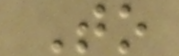To
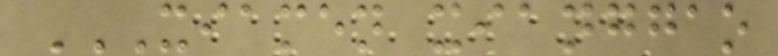XIAMEN XIANGGAO
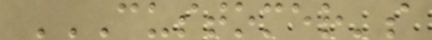CUSTOMER'S
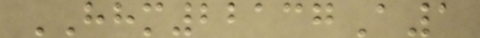HHM22137A1
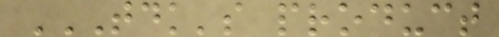TDK'S PRODUCT
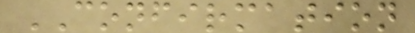CONFIRMATION
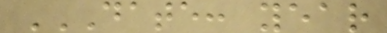DATE: YEAR
